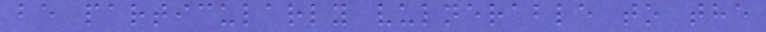be particularly vulnerable to the
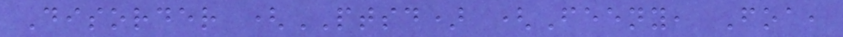Disorder (PTSD) (Feeny, Foa,
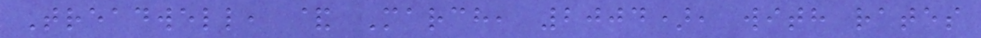Treadwell, & March, 2004), with rates
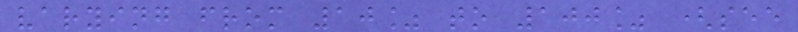varying from 10% to 100% (see
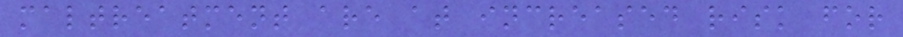maltreatment are at increased risk for
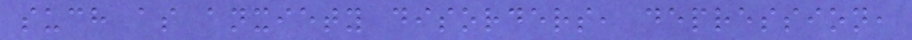such as anxiety disorders, depression,
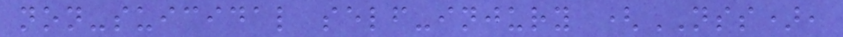non-suicidal self-injury (NSS),
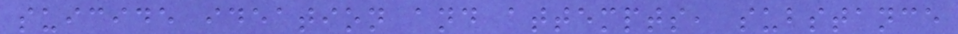suicide ideation and attempts, substance
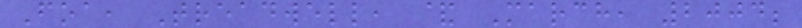Foa, Treadwell, & March, 2004;
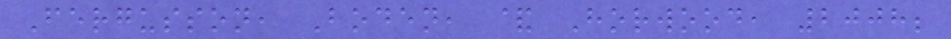Fergusson, Boden, & Horwood, 2008;
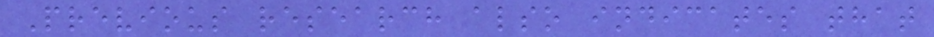Previous research also indicates that
